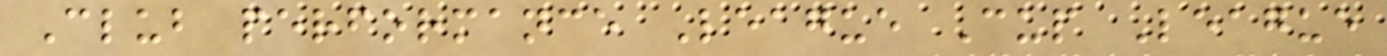Club performance League Cup League
